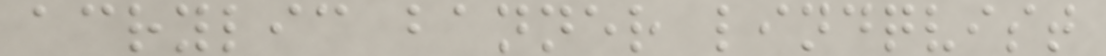acrylic banner lindqvist
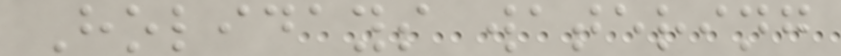Holidays watering
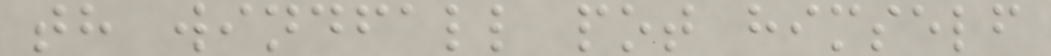th windfall pot himself
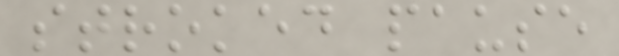stroked pause
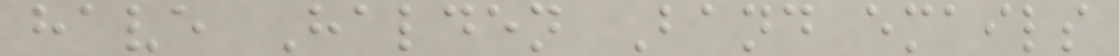have Halden Band emails
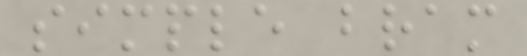simple bram
